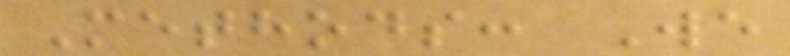Methods: We
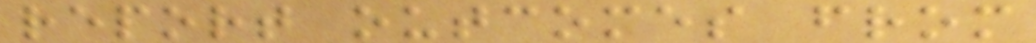report outcomes from
